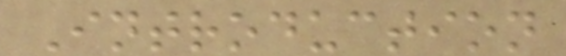Introduction
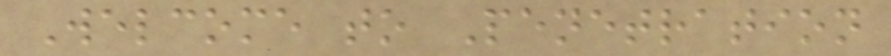Welcome to Penetration
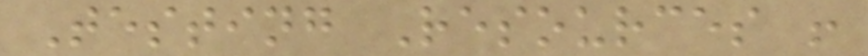Testing Resources !
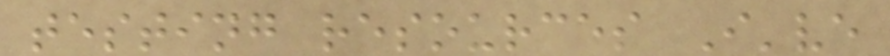testing resources I've
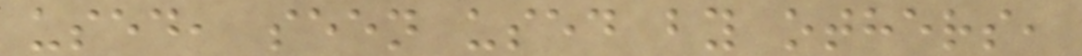used, seen used by others,
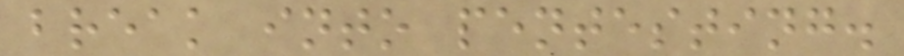break into pentesting.
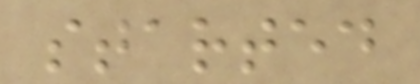started
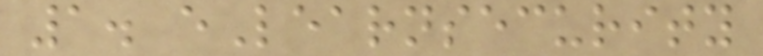1. eLearnsecurity
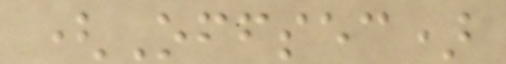(Offsec)
